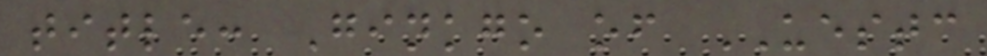title: Ginkgo of UESTC
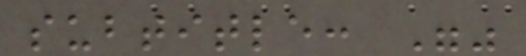subtitle: ""
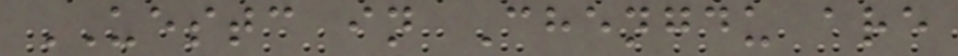UESTC in Chengdu are
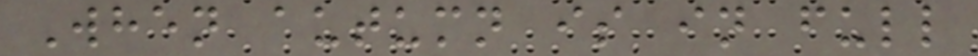When autumn is in full
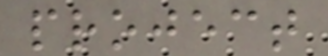project
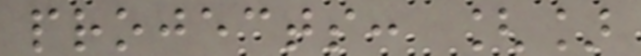projects: []
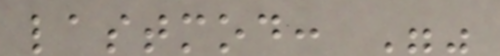lastmod: ""
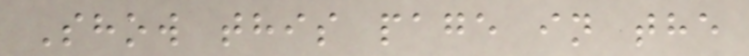Show this page in the
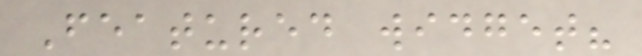Featured widget?
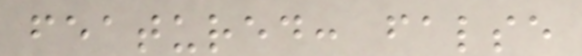featured: false
